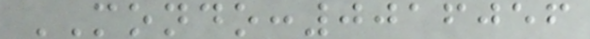MONDO:0016056
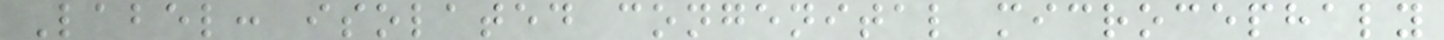Label: isolated congenital microcephaly
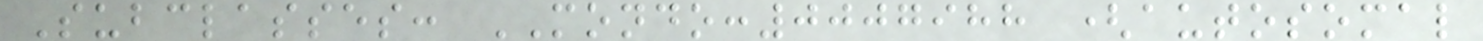Subclasses: MONDO:0007988 (autosomal
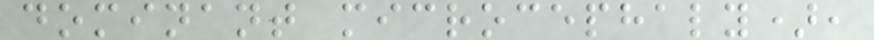dominant microcephaly),
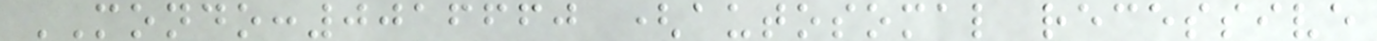MONDO:0016660 (autosomal recessive
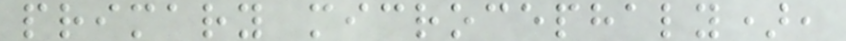primary microcephaly),
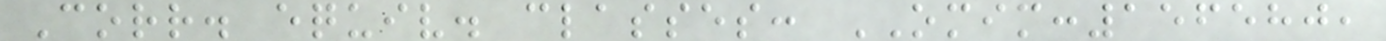Corr. equiv. classes: OMIM:156580,
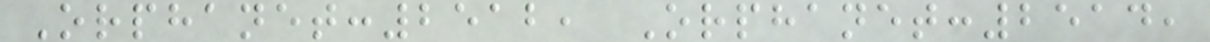Orphanet:2512, Orphanet:2514,
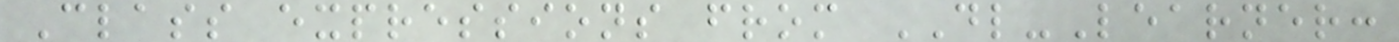Class expressions from DL-Learner:
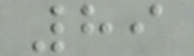89
